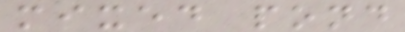mixed pond
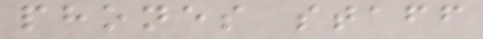phones staff
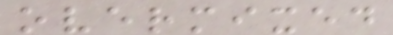overmixed
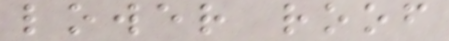lower roof
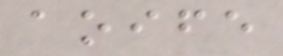aoife
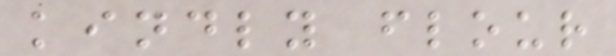kindly flour
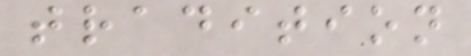tradition
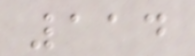114
